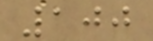100
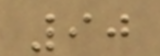90
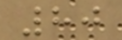80
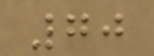70
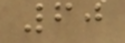60
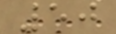50
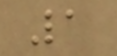1
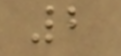2
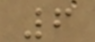6
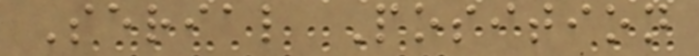Serial Position
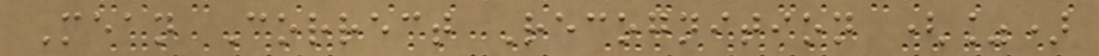Mean Correct Recognition (%)
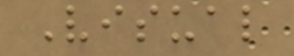Visual
